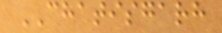CHATISGARH
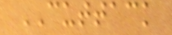CUTTACK
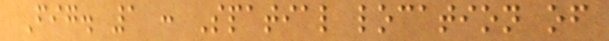Fig. 1 : Spatial location of
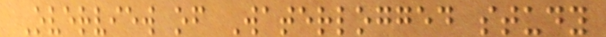Overview of Waterlogged study
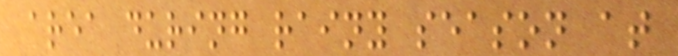area during rainy season at
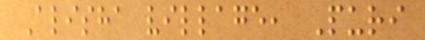Alisha village, Puri
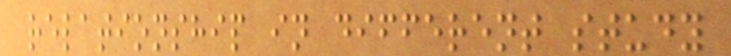relationship in different study
